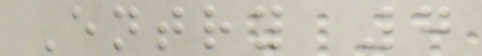Entry 7
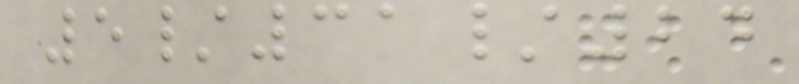5/31/24
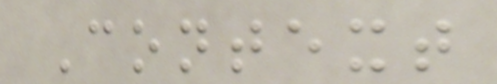Context
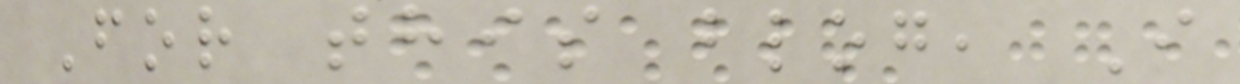For this blog, I
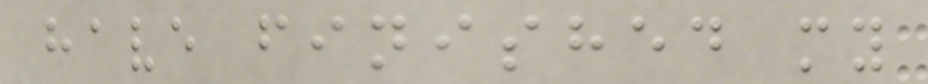have finished my
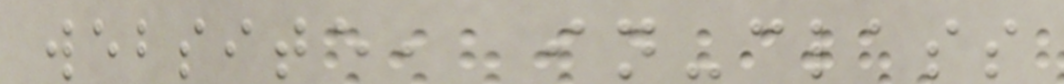website, in-class
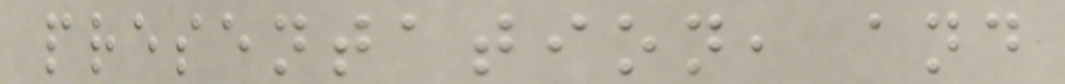presentation, and
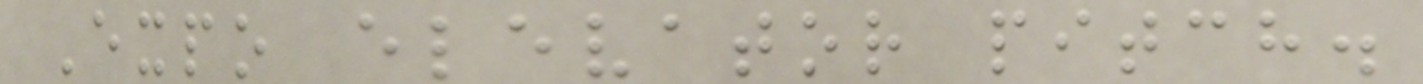Expo elevator pitch.
